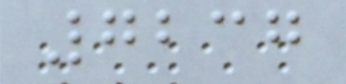7237
